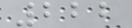222
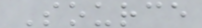Source
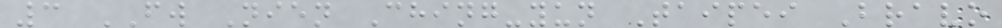3 FW Nien Ching-yun Taipei Bravo
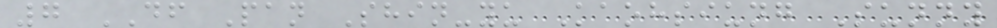7 DF Pan Shin-yu Kaohsiung Sunny
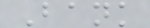Bank
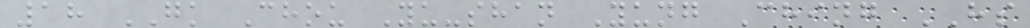18 GK Chou Yu-shan Yung Ching HS
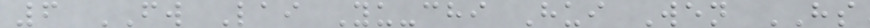6 FW Lai Yu-chi Hui Wen HS
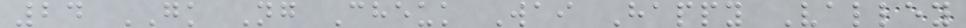24 GK Ng Cheuk Wai Happy Valley
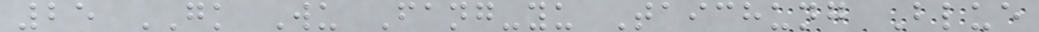25 GK Wu Fang-yu Taichung Blue
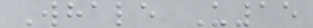Whale U15
